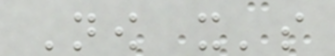Now it's
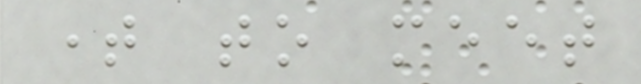time to meet
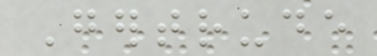Gertrude
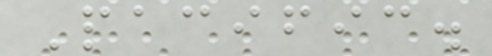Pacific.
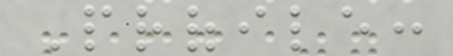Profile:
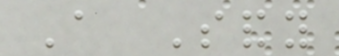A Sandy
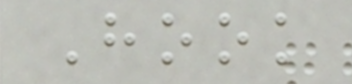Hook
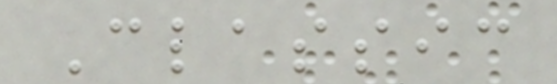Classic
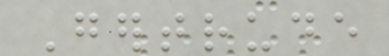Gertrude
